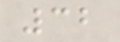32
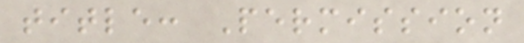title: Permission
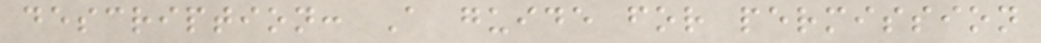description: A guide for permission
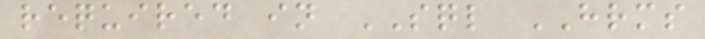required in SQL HRMS
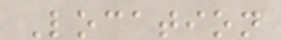Location
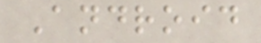Android
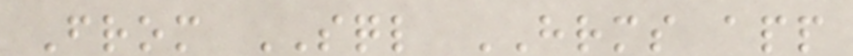From SQL HRMS app
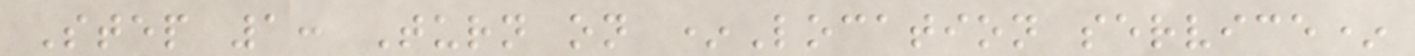Step 1: Turn on *Location service*
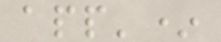app'*
